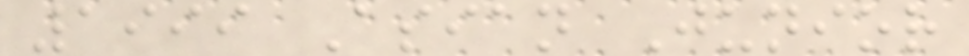1999 Asian Junior
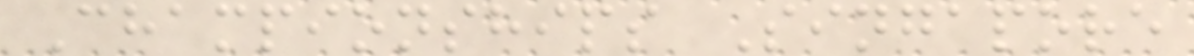Championships Singapore
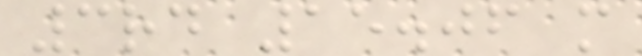3rd 15.06 m
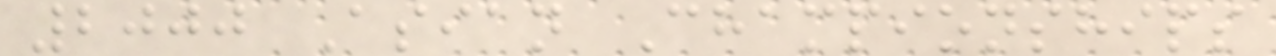2000 Asian Championships
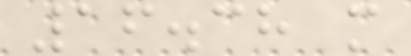16.38 m
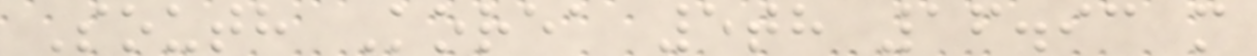South Korea 5th 16.93 m
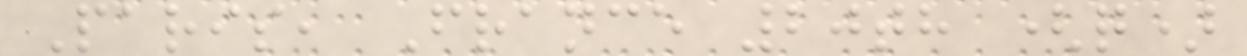Paris, France 20th (q)
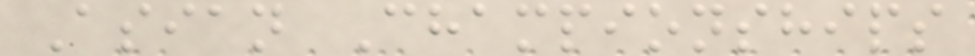Asian Championships
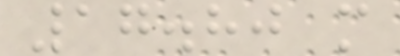17.80 m
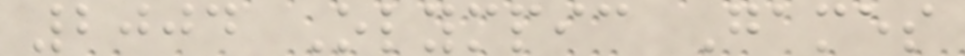2004 Olympic Games
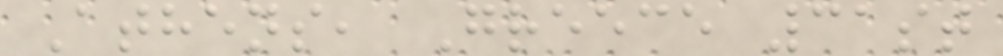Athens, Greece 31st
